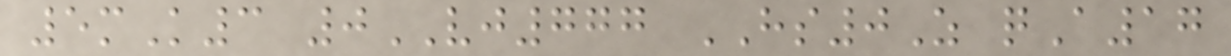5mK3 0VJ777 HS0Z qA17
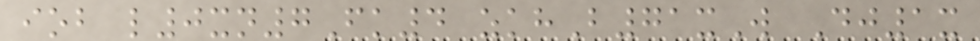iob l0xn7Fk4 zkhB71xW Dj1x
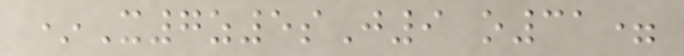*X7z5sJ9 o31=
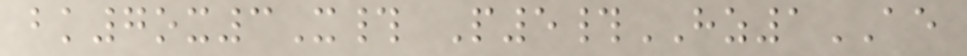bk7ox3X# P5#HZ1AE
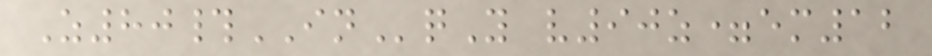Z80#INqY v90z=em12
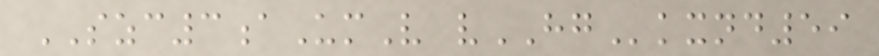SZC3aUmV vHGkxnd59
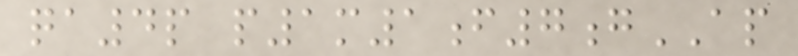qa4p p1m1f7gAP
